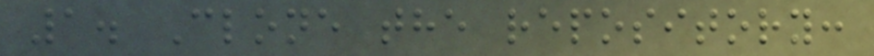1. Clone the repository:
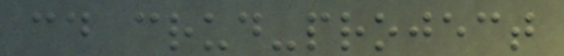cd crud-project
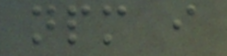npm i
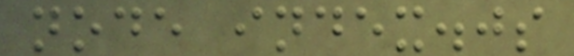node index.js
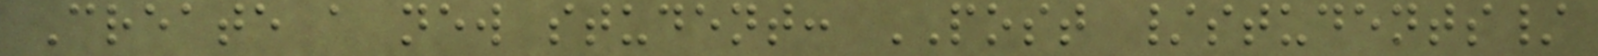Create a new student: POST /students/
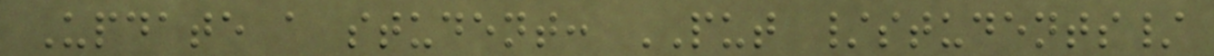Update a student: PUT /students/
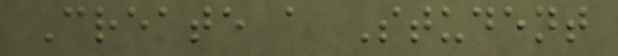Create a Student
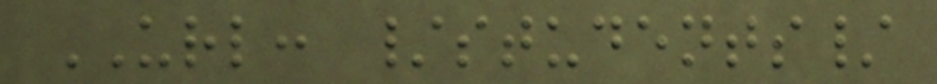URL: /students/
